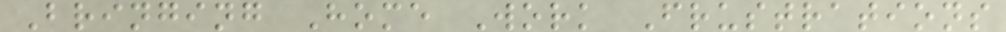Bringing Home Work Frustrations
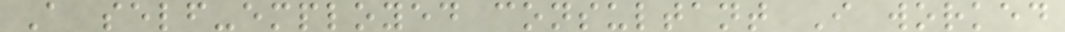A self-employed consultant I worked
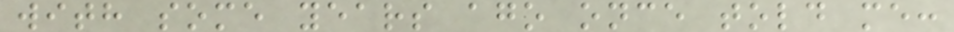with some years ago once told me:
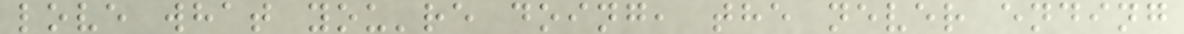love what you're doing, the never ending
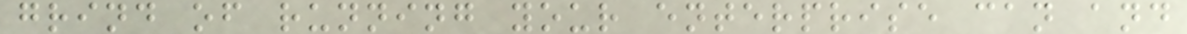grind of running your enterprise can and
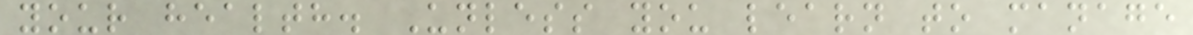your health. Unless you learn to manage
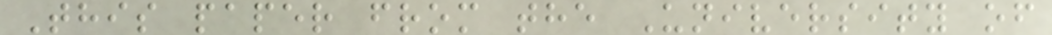This paper from the University of
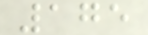175
